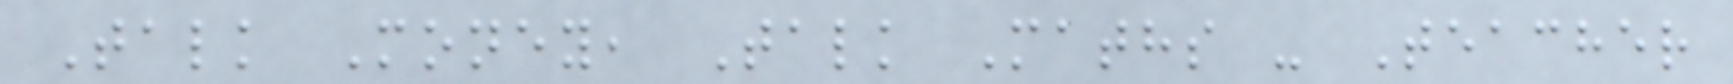Talk Money, Talk Maths - Teacher
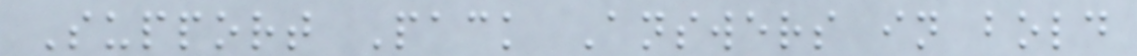Support Pack Answers in bold
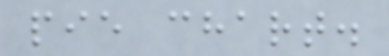pie chart.
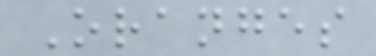Oranges
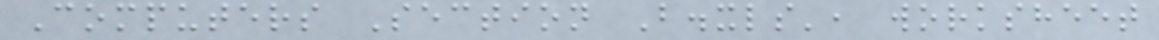Computers Section B.xls', worksheet
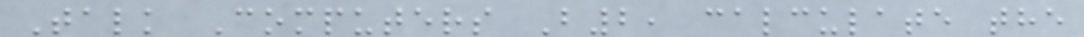Talk Computers B2, calculate the
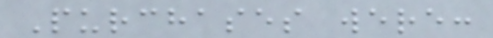Purchases were:
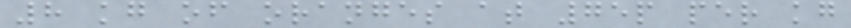8 kg of oranges at 75p per kg
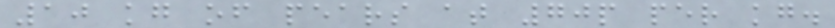10 kg of pears at 70p per kg.
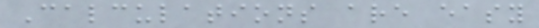Calculations are easy
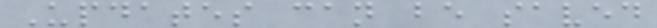Updates can be saved
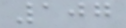107
